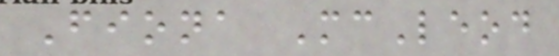Fiona McLeod
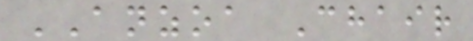ANZOA Chair
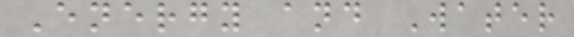Energy and Water
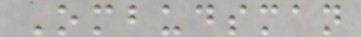Ombudsman
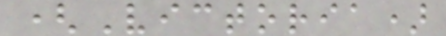(Victoria)
